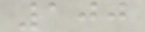100
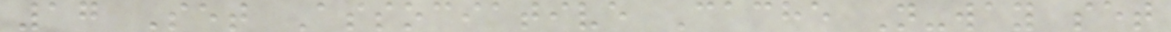17 Set Associative Cache N-way set
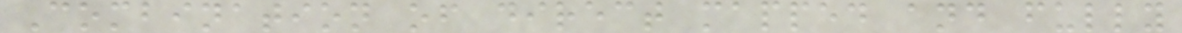Combination of direct mapped and fully
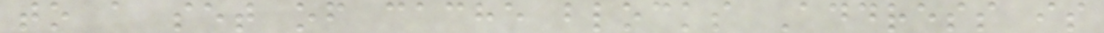to a set of cache blocks Address is
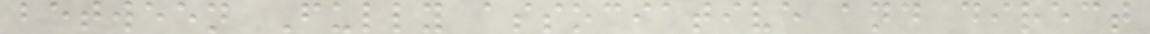between Fully associative and direct
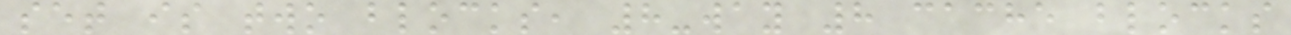set is two blocks, 8-way 8 cache blocks
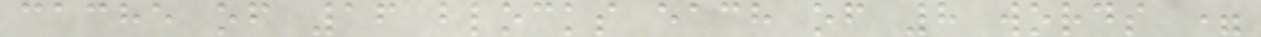cache of 16 blocks each of 8 words =
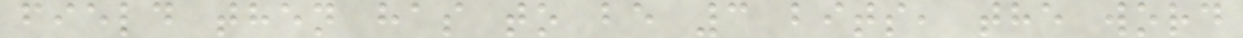field then has to be 3 bits, the word
